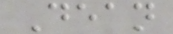Dean
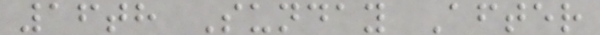16th Sunday After
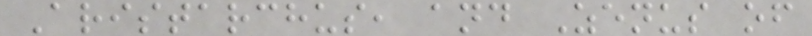Aristarchus, and Zenus of
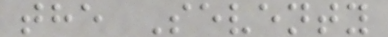the Seventy
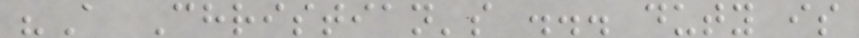"A Christian's ... duty is
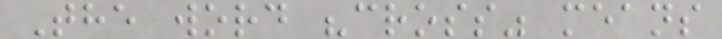The word "cross" means
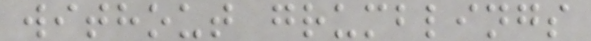without grumblings
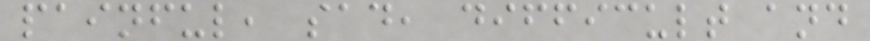painful, sad, difficult and
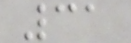31
